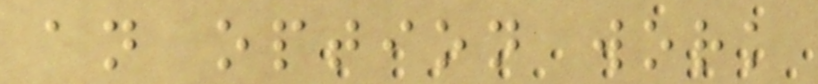an option work
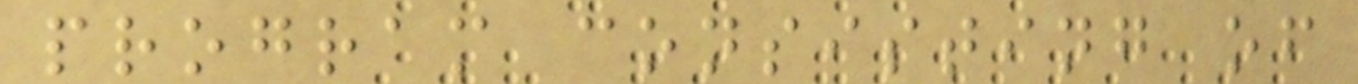program consisting of
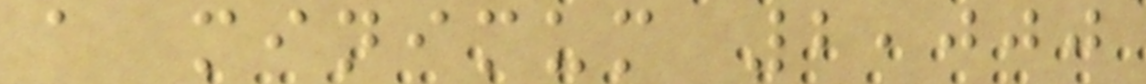a minimum 2,000
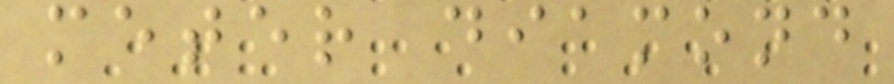meter diamond
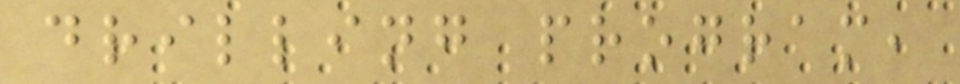drilling program,
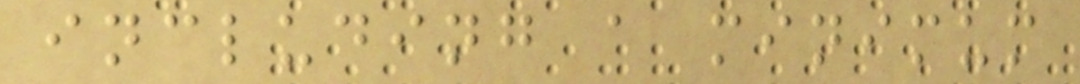including a minimum
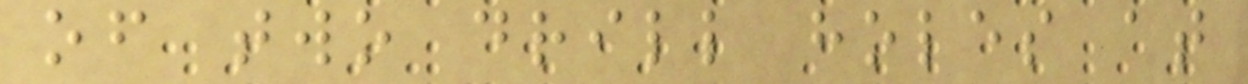of two drill holes at
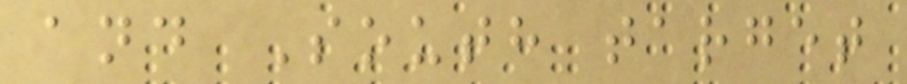and South target
